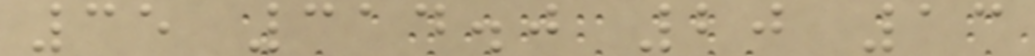35 314.0 20 13
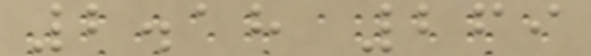2.18 269
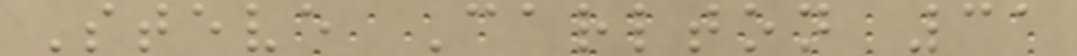Steve Carlton 31
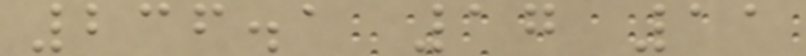236.1 17 11
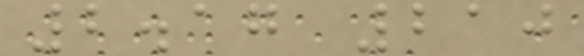2.17 210
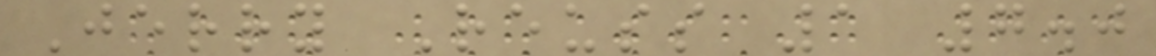Jerry Reuss 1 7.0
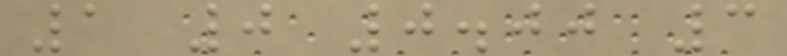1 0 0.00 3
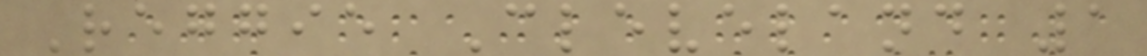Reggie Cleveland 1
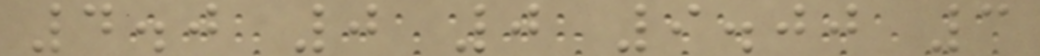4.0 0 0 9.00 3
